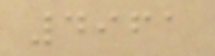4961
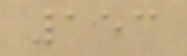153
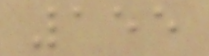155
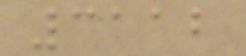3112
